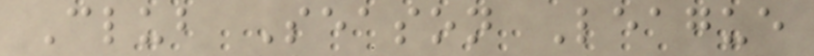Club Season League
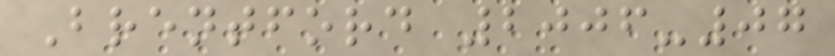Brentford 2006-07
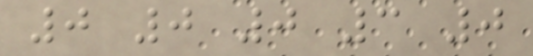0 0 0 3 0
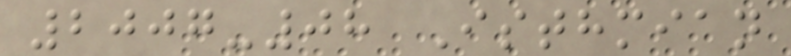2007-08 Isthmian
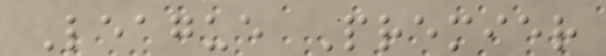League Premier
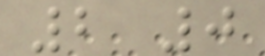2 0
